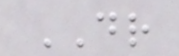DR
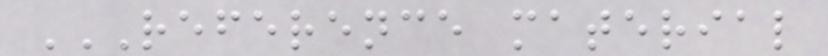REFERENCE MATERIAL
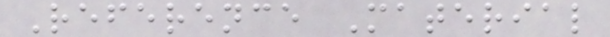Reference Material
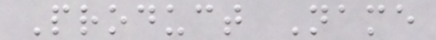Product Name
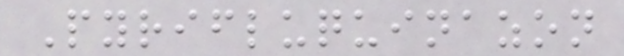Pyrifluquinazon
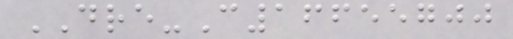DRE-C16655700
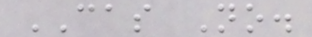CAS No.
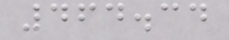464.34
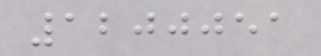1200051
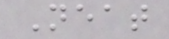Neat
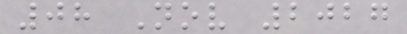08 Nov 2027
